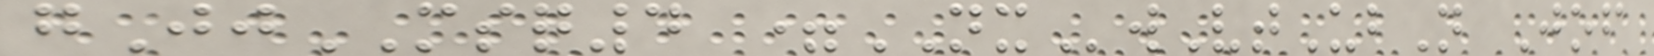gJjMSQ4 =NXwVtUbN Jof
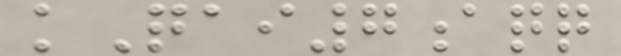kQai7aqq
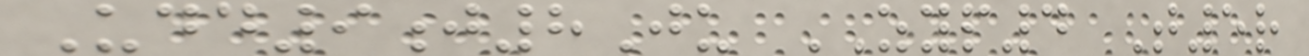Udd9j8Ju ZYP4 T5r
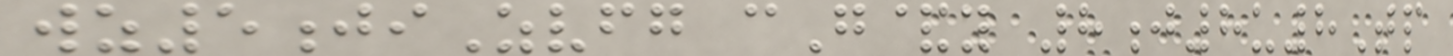wz5jiZvfg cG&y 8j8u8Tp
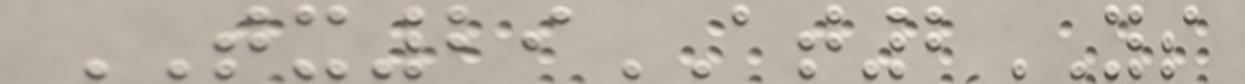TX29AT2YS
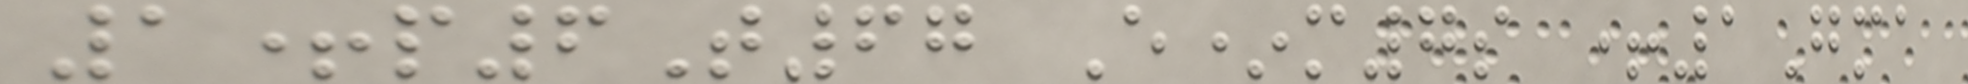1+p6T67 E*m7s +1Gma
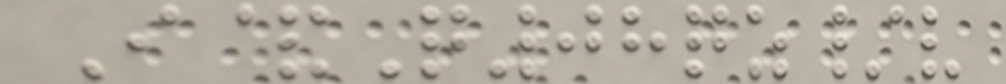I&Q08qz/v
